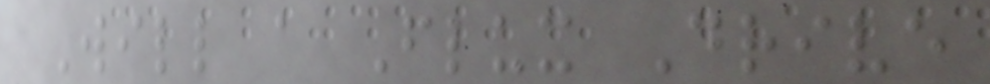Will a Flux Drive
